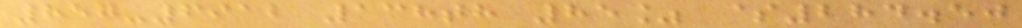857-6912 138th 85% $284.50
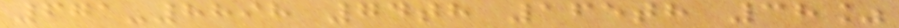671-8898 74th 165th 38%
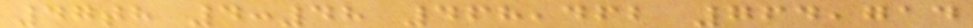47th 4:48 468,462 764,714
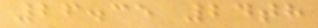26.35 24th
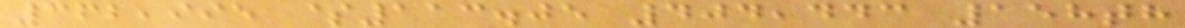362,995 $113.05 404,443 158th
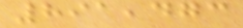891,473
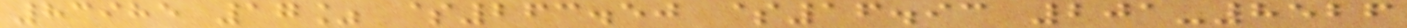83985 17% $263.50 $16.93 201-8526
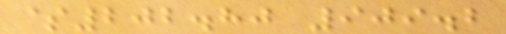$202.80 909.2
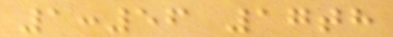1:56 17th
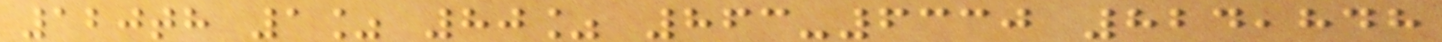120th 1% 80% 863-6330 824,848
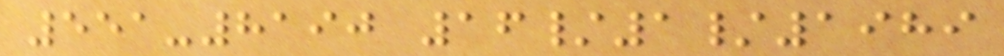551-8190 16/1/1989
